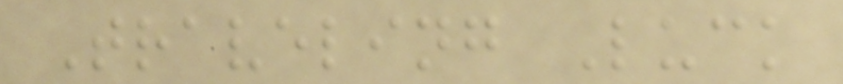Traveling Luck
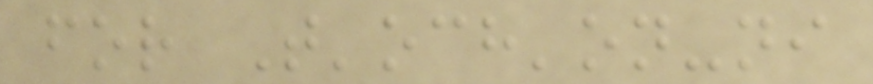for T'och'on-ni
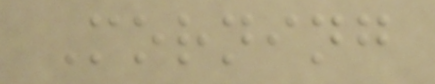Morning
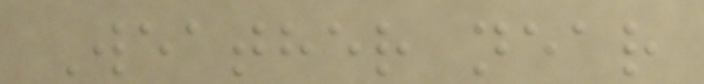Weather near
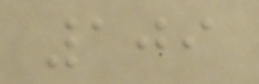109
